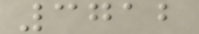3712
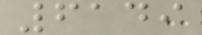6149
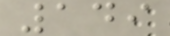149
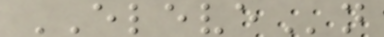ELEVEn
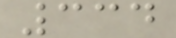334
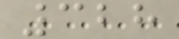328
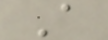A
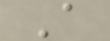A
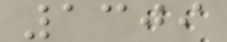1309
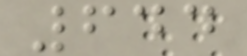644
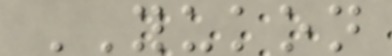YUKON
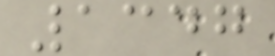1347
